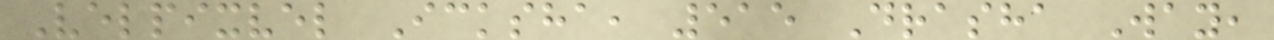Velpixvel Icksha, 515 Drasha Way,
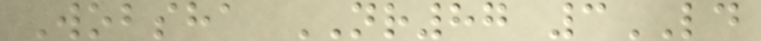Wobsha NR87 3LD
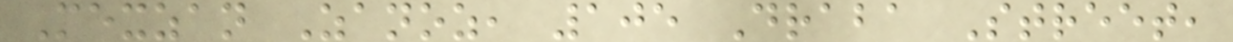Mexzan Zanoz, 105 Draba Street,
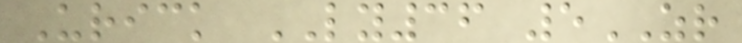Urick LY36 5ZR
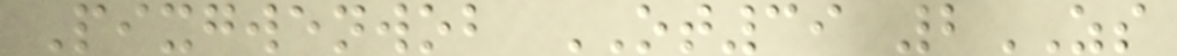Pixgwenwob OT39 2ZS
